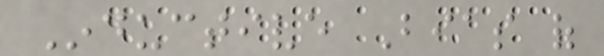Inductive Bias of
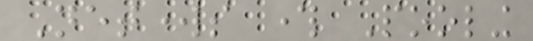Networks through Pooling
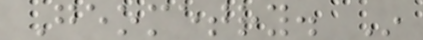Geometry. In
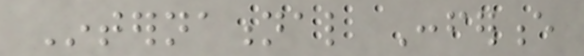International Conference
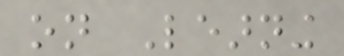on Learning
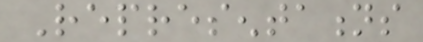Representations
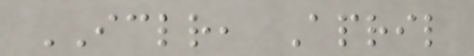ICLR, April
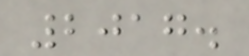2017.
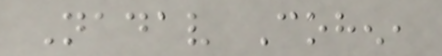Nadav Cohen,
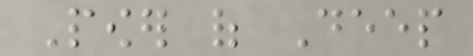Power of Deep
